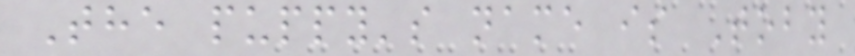The puppy's name is Toby
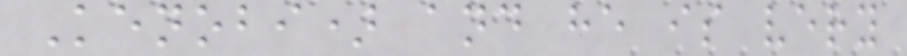Kenobi) and he is very
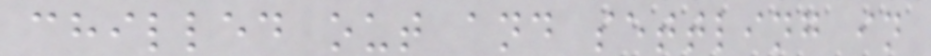chilled out and settling in
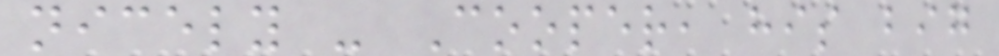nicely - Cooper, his big
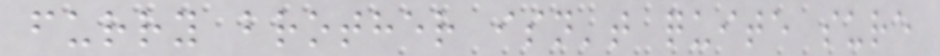furry brother isn't quite sure
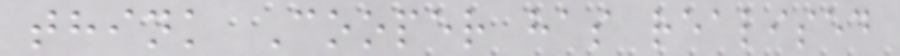think Cooper has realised
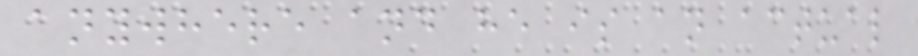anywhere and he is an actual
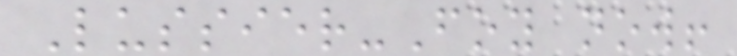Lussier-Foy now!
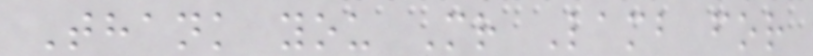Thank you Mr Lamb for
